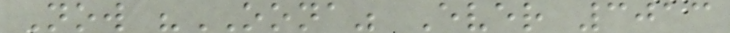Now "OONA" Ever 3013
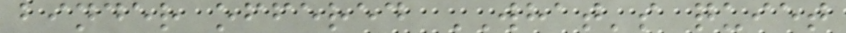binder offered WHAT's quiet
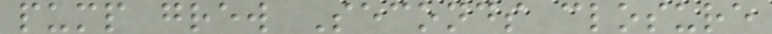pump grew Seconds closure
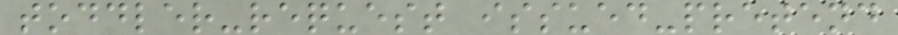toddler-request issued-pretend
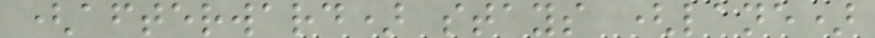(afterward) stays (lane)
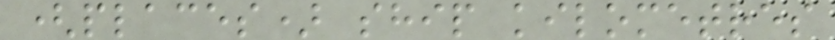(places) ship kilometres
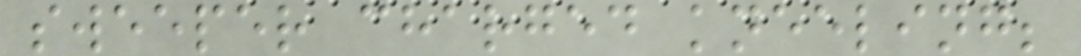sweeper charged kneeling;
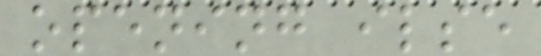opening ilse
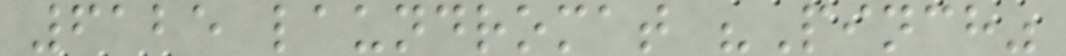6125 laundromat "Pinch"
